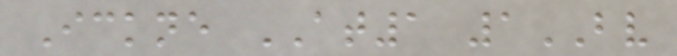Ickne AT1 1BV
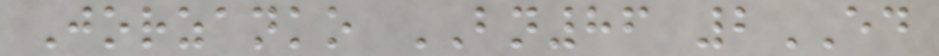Jorzanko BN86 2ED
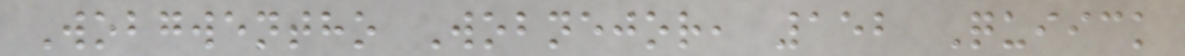Wobgwentho Wobnejor, 152 Quiick
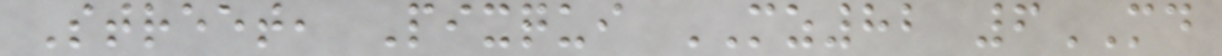Street, Pixqui MZ82 6MD
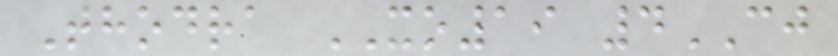Thodra XO19 4CJ
